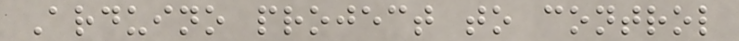Arduino project to control
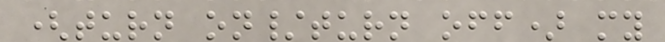(turn on/turn off) my
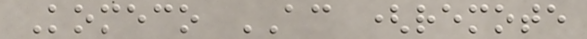Komeco AC (remote
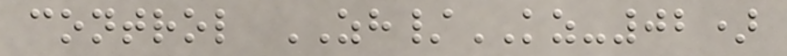control ZH/KZ-02)
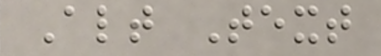Alt Text
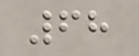68
